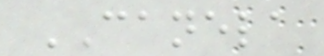CANELA
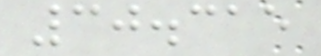30.315
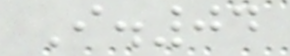I.04
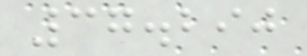37.290
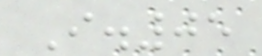I.05
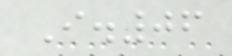I.06
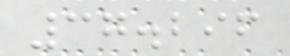37.296
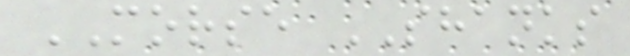MORSE SHANKS
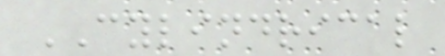CYLINDRICAL
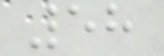58
